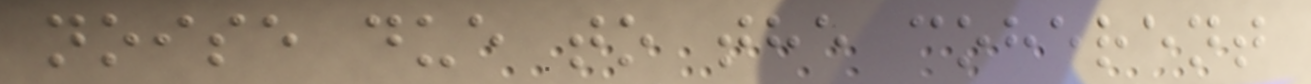noise due to the coherent
